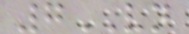7VN
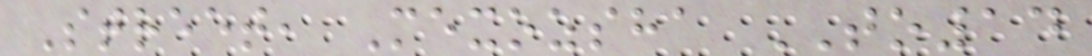Street, Mexozsha TO14
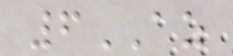6AZ
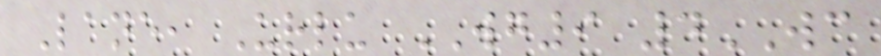Lane, Urlu WG9 4WC
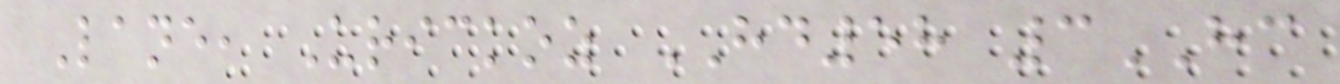Lane, Urickoz HD58 3HC
